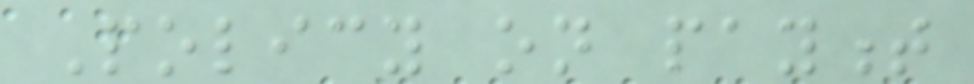Policy on payment
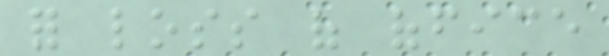for loss of office
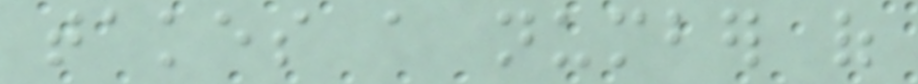takes a number of
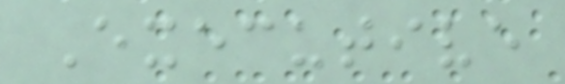Executive
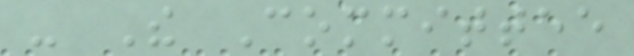- The Committee
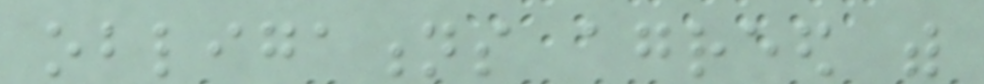obligations agreed with
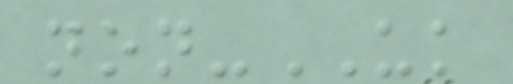non-UK
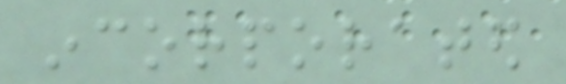incorporated
